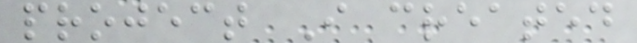project I created
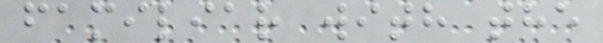familiar with the
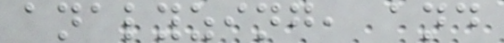analyzing, and
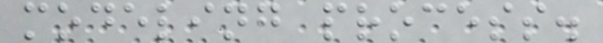modeling process.
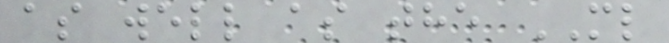as well as the ML
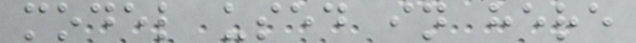model used in here
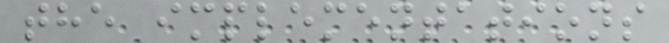the implementations
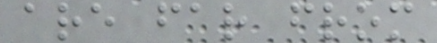are far from
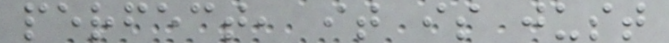perfect, it is just
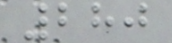280
